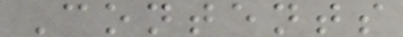Contents
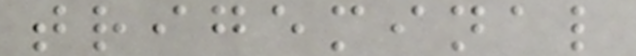trigeminal
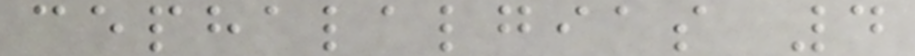cephalalgias 4
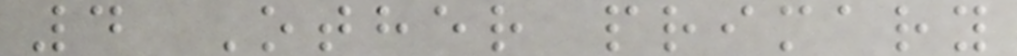4 Other primary
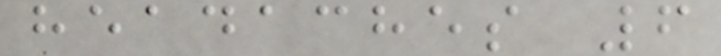headaches 6
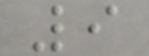9
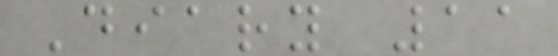Diary 11
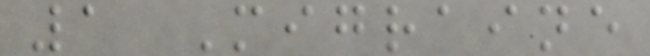1 Migraine
